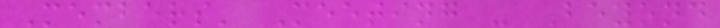Members' Meeting - Beyond
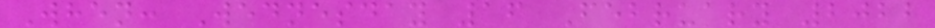When: Wednesday 16 February 2022
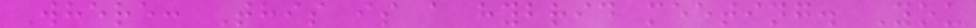Where: This is a hybrid meeting. You
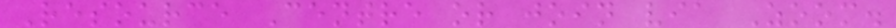Resource Centre or join via Zoom.
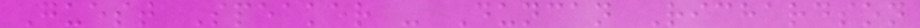Guest Speaker - Duncan Richardson
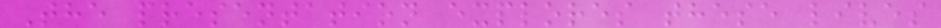The presentation explores these lives
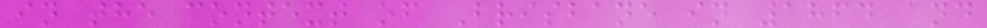in the context of Brisbane in 1864 and
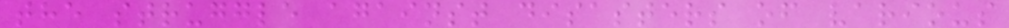the struggle against disasters of various
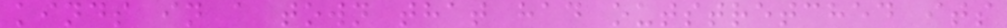kinds in a town that had outstretched its
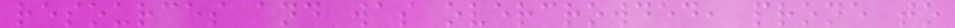resources and was overcrowded, prone to
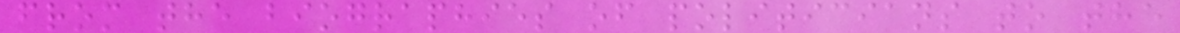from the biographies of politicians to the
